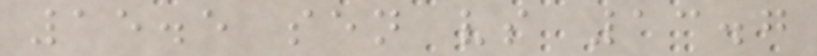15.5 sen vs 13.7
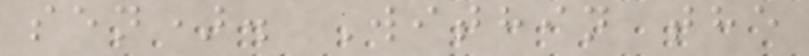sen). Within the
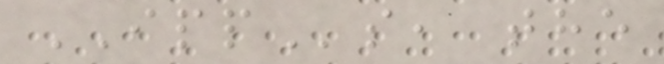IPPs, the
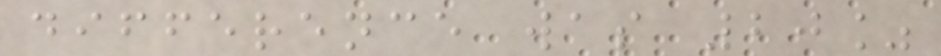difference was 20%
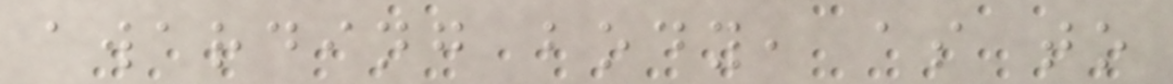awarding body, as to
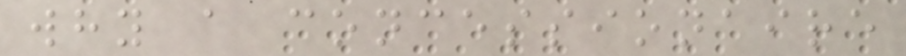why a concessionaire
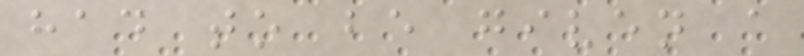had to be given a
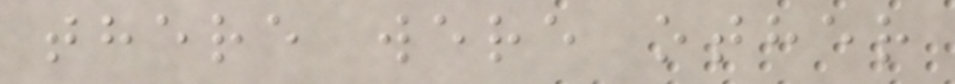there were other
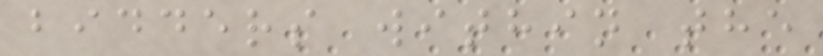bidders within the
